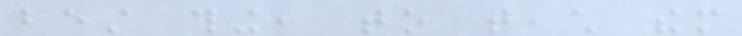best thing, to teach them
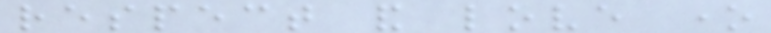respect and love one
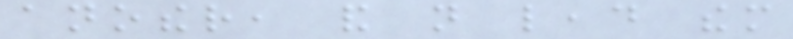another, and not lead them
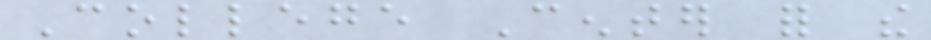College Center for the
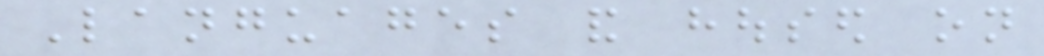Languages and housed on
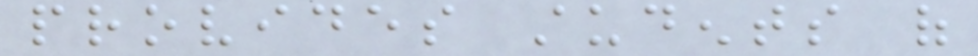provides students of
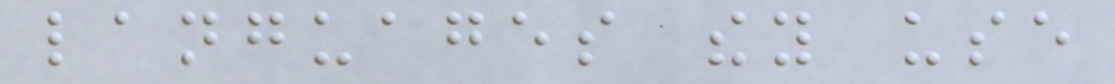languages they use
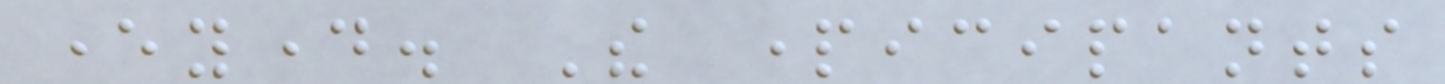everyday. The participants
